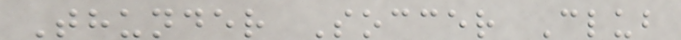Thunder Soccer Club
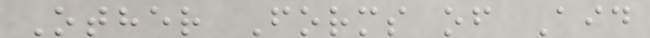Other Forms of Aid
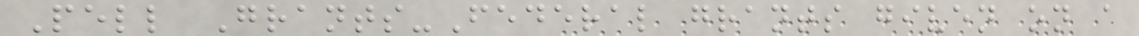Pell Grants-Federal grants given on a
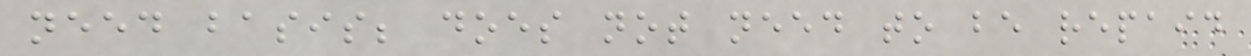need basis; does not need to be repaid
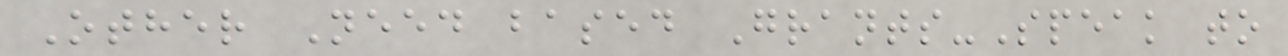Other Need based Grants-Speak to
